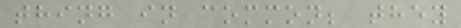thing in common; they
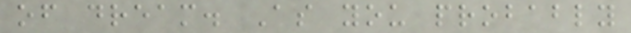of dream. As you probably
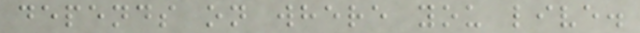depends on where you live.
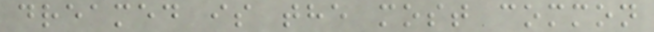dreamed is the most common
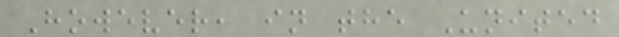However, in the United
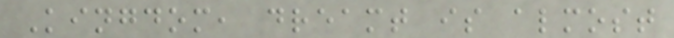Kingdom, dreamt is almost
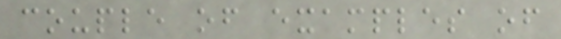couple of examples of
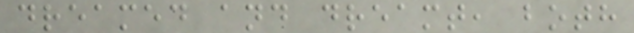dreamed and dreamt, both
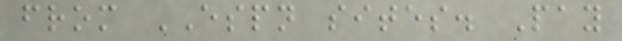from ESPN sites. Pay
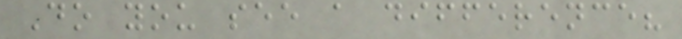Do you see a difference?
